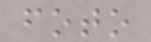foto
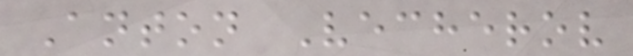Anton Vecherov
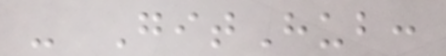- GitHub:
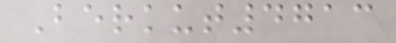Berkut4713
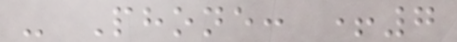- Phone: +7
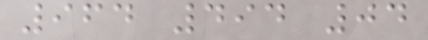964 494 04
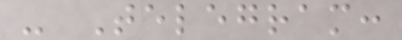- Telegram:
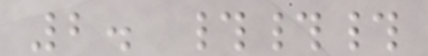2. ###
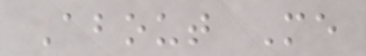About Me
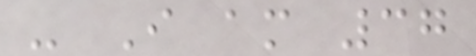- I am 37
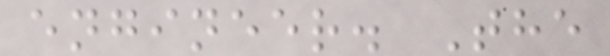engineer. The
